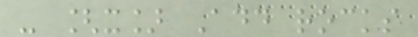- [x] Add rocks
